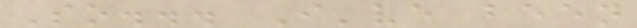So... I've been
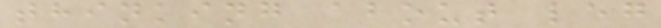thinking about leg
